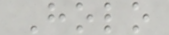Holo
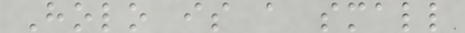Holo is a small
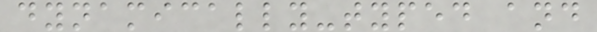dynamically-typed and
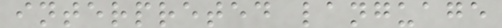interpreted language
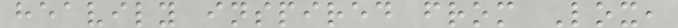heavily inspired from Lox,
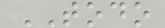TODO
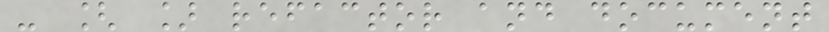- [ ] refactor and document
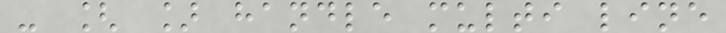- [ ] handle multi line
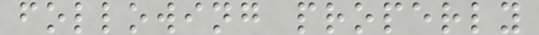following properly
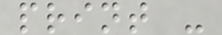print -
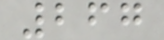267
